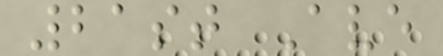21st Ave
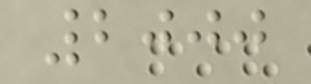2000
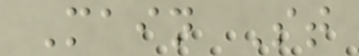Main St
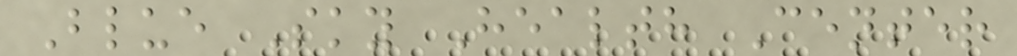Blue Sky Health Center
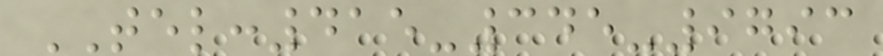TEL:415-345-9793
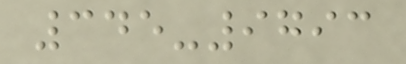345-9793
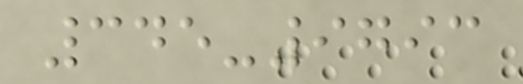345-9793
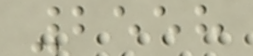2558
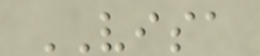VISA
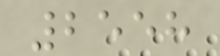2558
